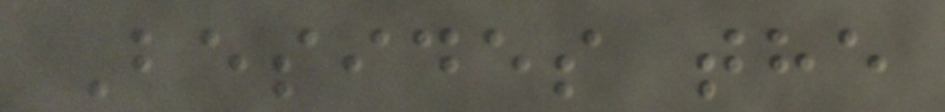Besides the
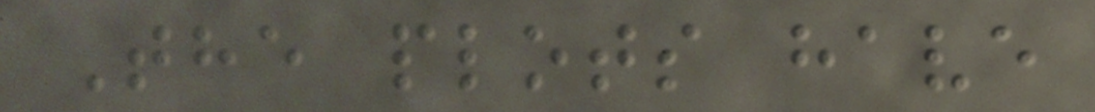The plots have
